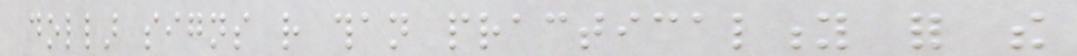dollar signs rather than practicality for the
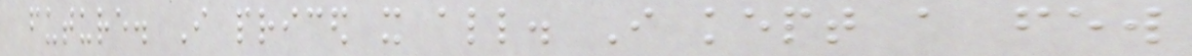future. I priced it all. I kept a few
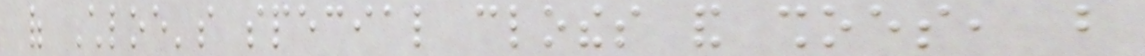of Chloe's special clothes and shoes, but
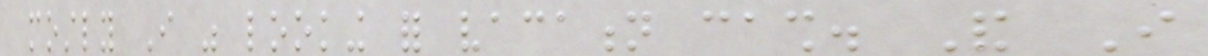mostly I was looking for vacation cash. And I
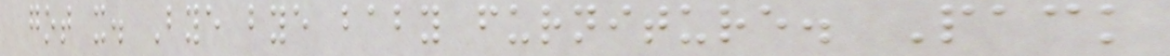got it. Bye bye baby furniture. Pack
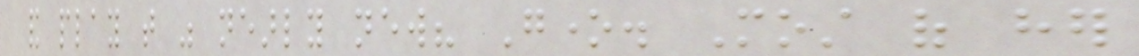and play that was nearly new? Gone. Most of her
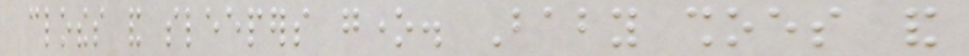clothes and sleepers gone. Baby shoes and
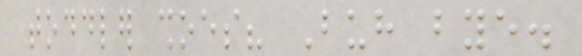toddler shoes? Buh bye.
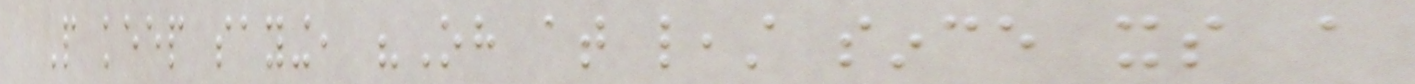People keep saying, "Oh at least since its a
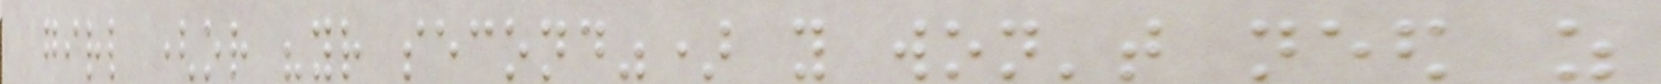girl (or "your second") you won't need as
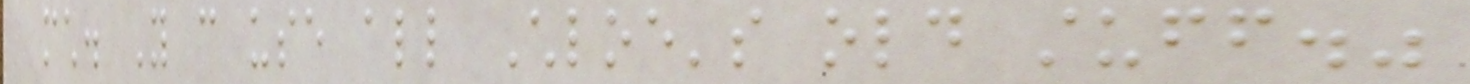much. You can use all Chloe's old stuff."
